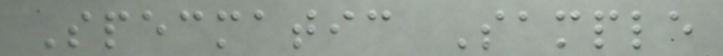Specmatic Sample
